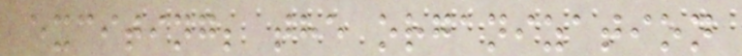exciting; the organization
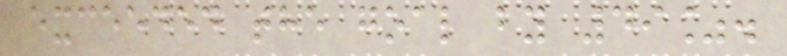exceeded the goal by 49%.
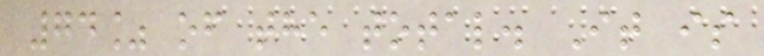74% of the total. It is
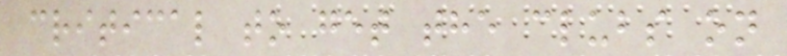critical to get the clubs on
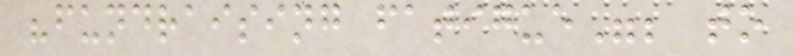"fundraising fatigue"; to
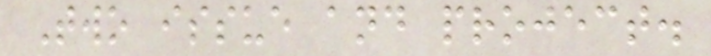Two issue and project.
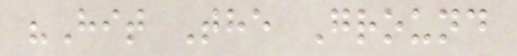"Hit The Ground
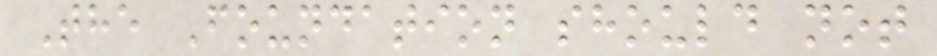The Foundation should not
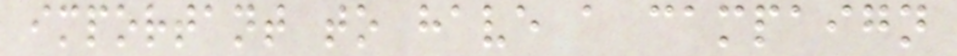important to have a campaign
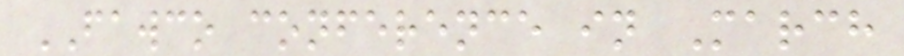FAWCO conference in March
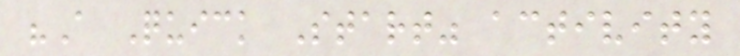"A Quick Start" activity
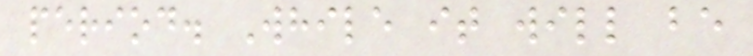period. While it will be
